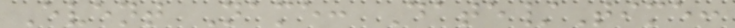Event Name: Date/Time:
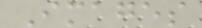Images
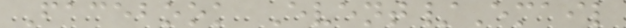Facebook Event/Email
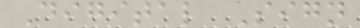Digital Sign
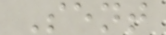Sent
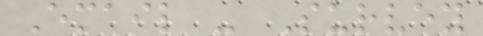Email - Survey
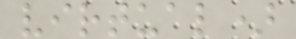virtual)
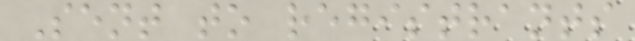Sent to registrants
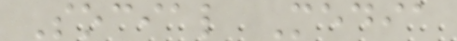Social Media
